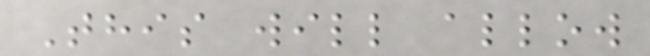This will allow
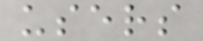users
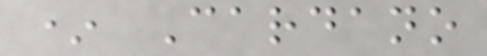* Cardano
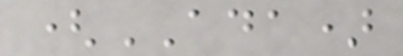(ADA)
